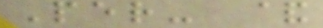Per- &
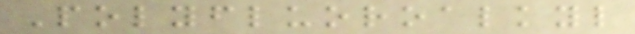Polyfluoroalkyl
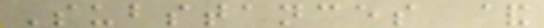Substances &
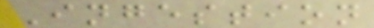Ingestion
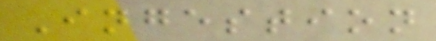Ingestion
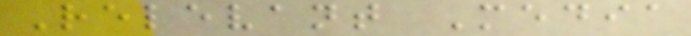Relevant Media
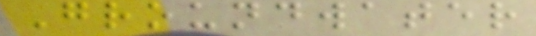Groundwater
